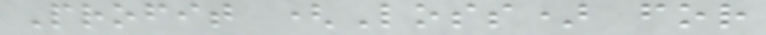Profit (Loss) for
